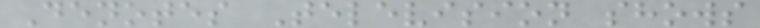Denotes Television shows
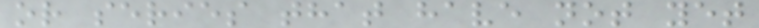or series that have not yet
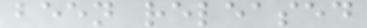been released
